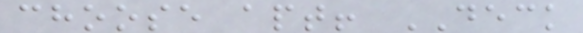choose apt! DECK
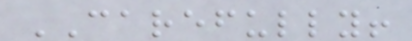CAREFULLY!
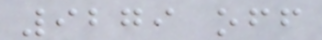9279 off
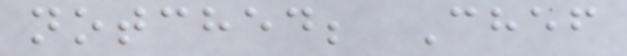notched; Chef
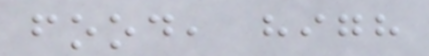food, high
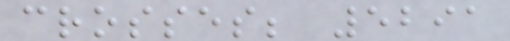crosses; 5291
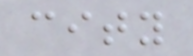city
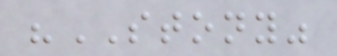"STONY"
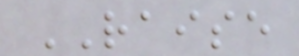RAISE
